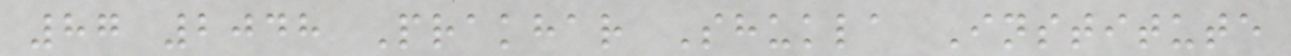87 2048 Prakhar Shukla Institute
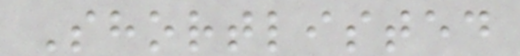Shortlisted
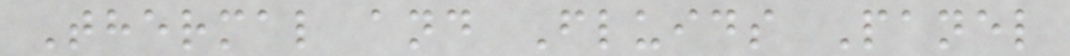Thermal and Fluids Panel
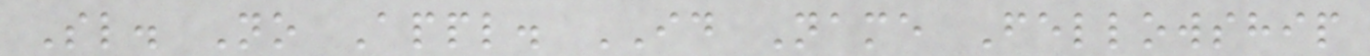Sl. No Appl. ID Name Fellowship
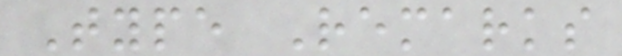Type Remarks
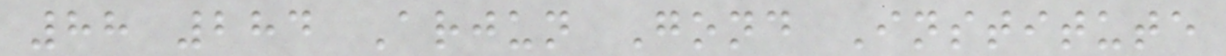88 284 Arjun Gond Institute
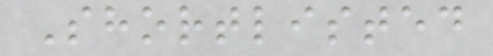Shortlisted
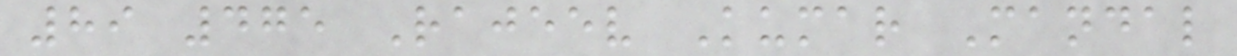89 475 Rajeev Kumar Mandal
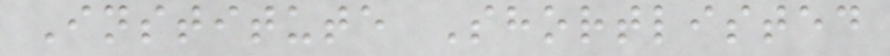Institute Shortlisted
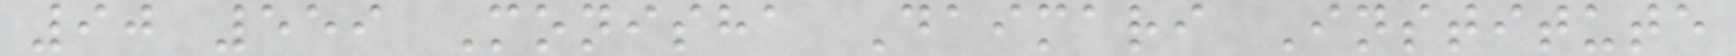90 559 Monisha Daimari Institute
